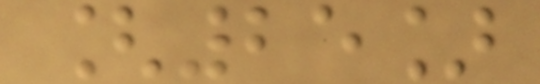[25]
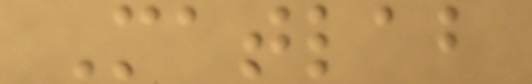Matlab
